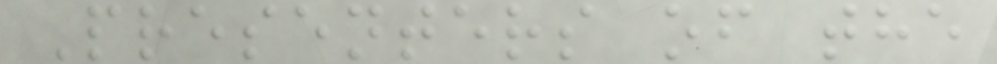Presenters of the
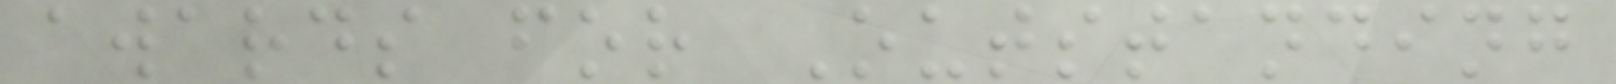awards for Outstanding
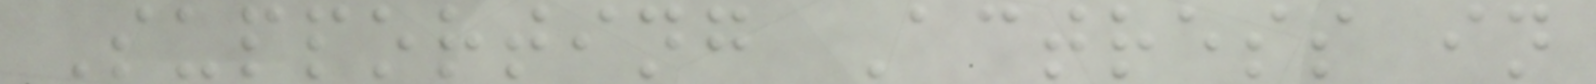Supporting Actress in
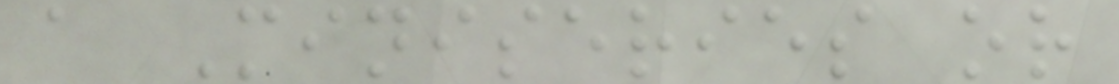a Miniseries or
